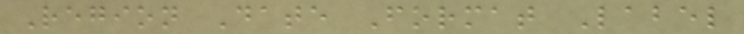Region Date Format Label
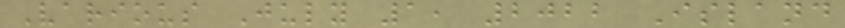Various July 1, 2022 Island
